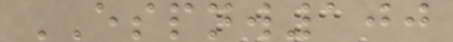ESPNW100
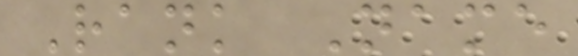Rank Name
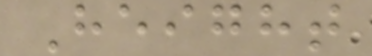Height
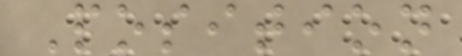Position
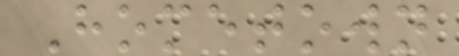Hometown
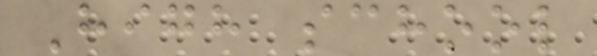High school
